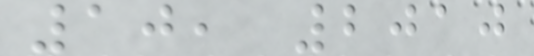10, 2010
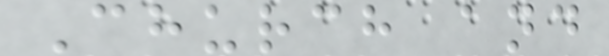Church and
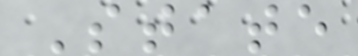State
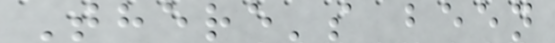There's been
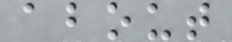about
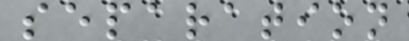separation
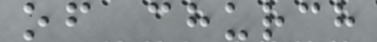of church
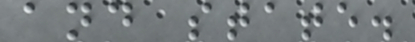and state.
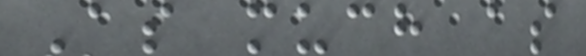As much as
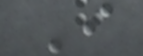I
